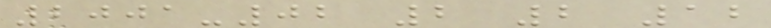2001-02 2 2 12
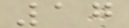17
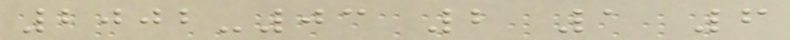2002-03 2 1 6
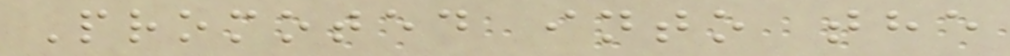Promoted into the
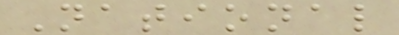National
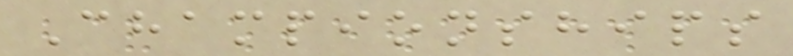Championships
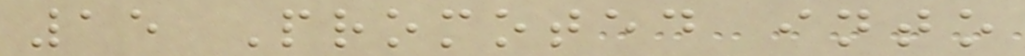15 Promoted into
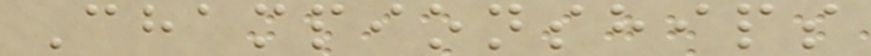Championships
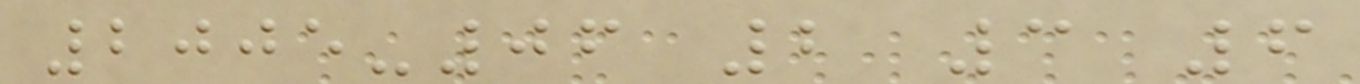2005-06 2 3 6
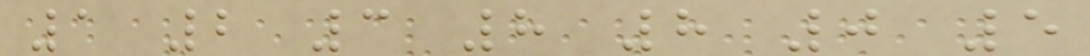1 2 3 8 8 0 5
